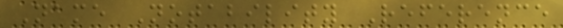Name Notability Reference
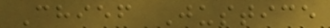Chief Justice
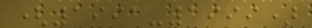(1991-1999)
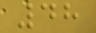48
